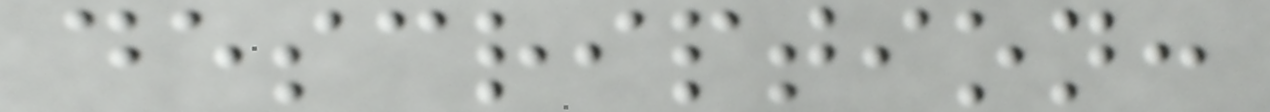description:
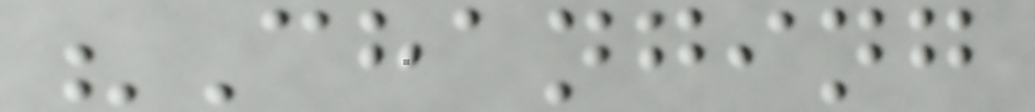"Changing
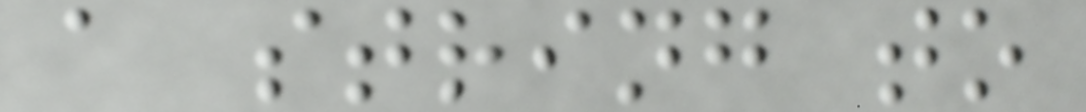a string to
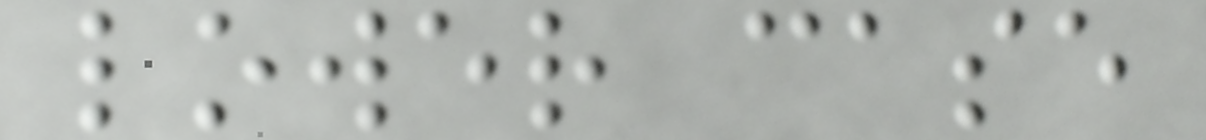lower case
